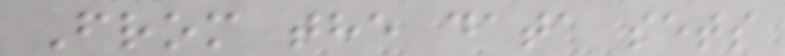From the data sets
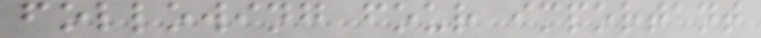following four important
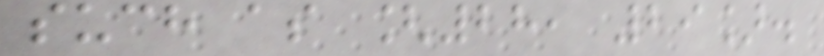such as [28, 29].
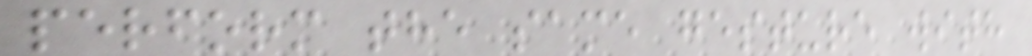perform the same gesture with
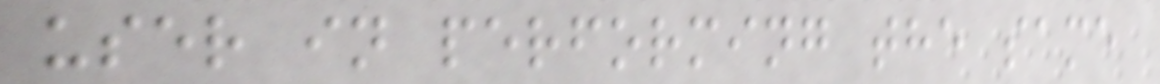user in performing the same
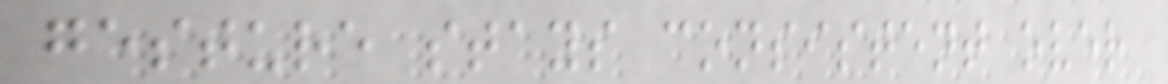gesture stays consistent over
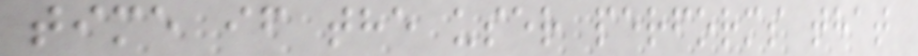time if the user performs that
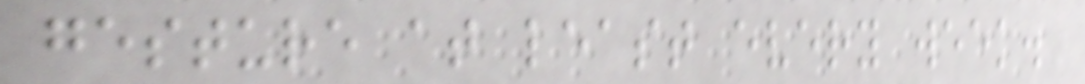gesture at least every week.
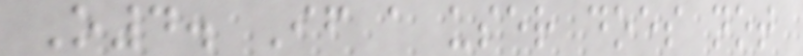O4. If a user does not
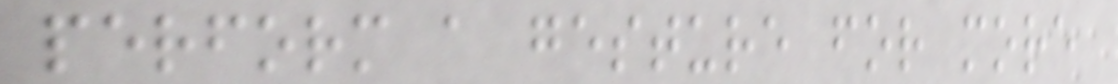perform a gesture for more
